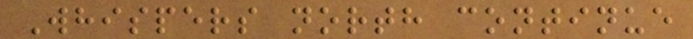Whispers north continue
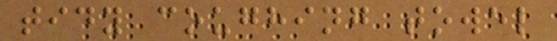tidy coughing towel
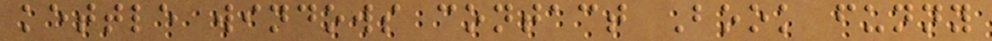kettle windows contact Book funny
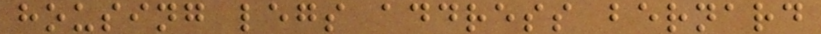housing legs address bernard
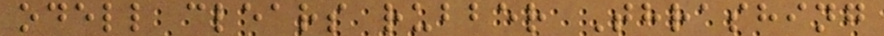odell clears rubber Thrashing
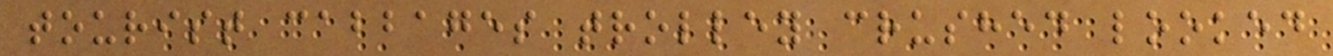tourist cabbages trolley crushed looked
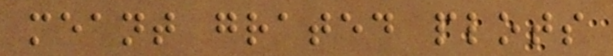meant grated plots
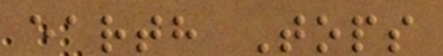earth Tops
